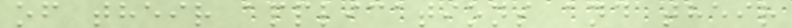of their applications and their
